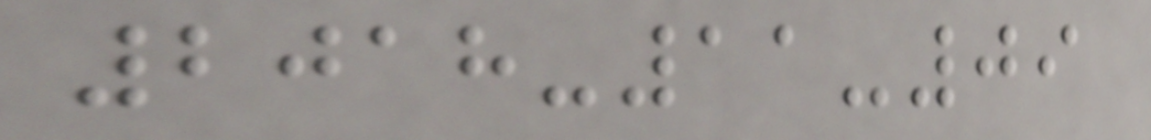2018-11-09
